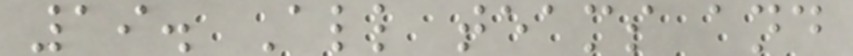19. All teams and
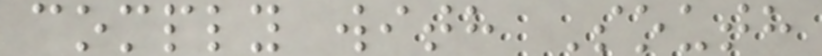comply with South
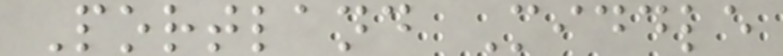Portland Middle
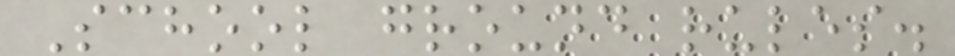School ground rules.
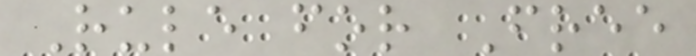Rule for Free
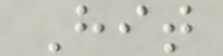Hit
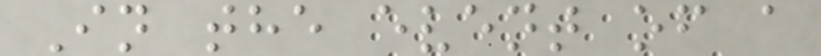In the event of a
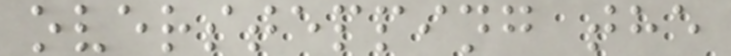overstepping the
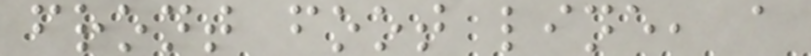front foot line, a
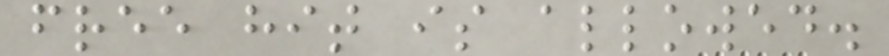free hit is allowed.
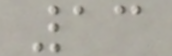13
